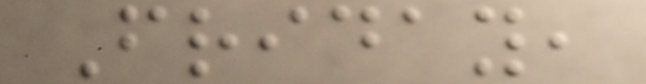Friday,
